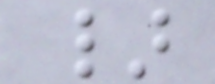}
